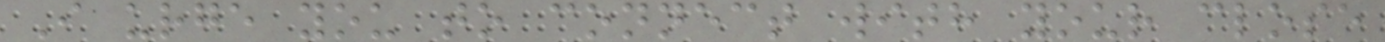I urge you to connect with your close
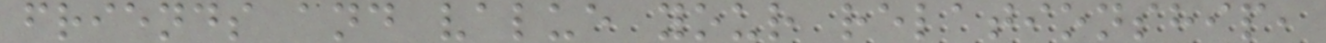friends and value your relationship,
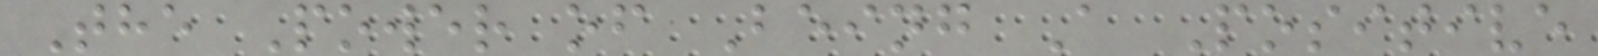The Power of Being A Positive
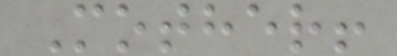Mother!
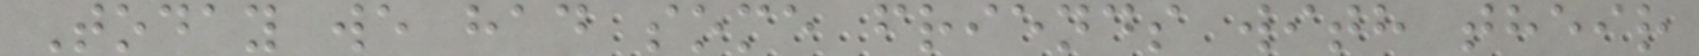Today we had some friends with their
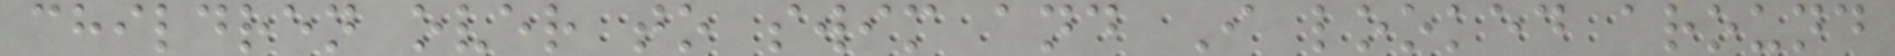children over to swim and I looked around
